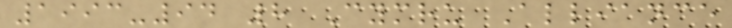1993-94 8 Cymru Alliance
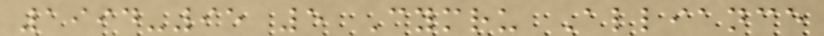1994-95 5 Cymru Alliance
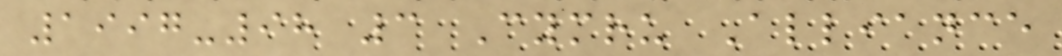1997-98 3 Cymru Alliance
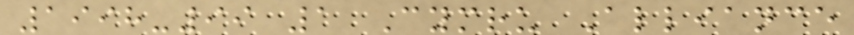1998-99 1 Cymru Alliance
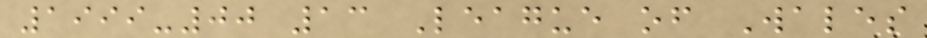1999-00 13 League of Wales
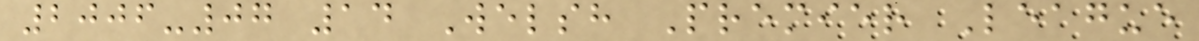2006-07 14 Welsh Premier League
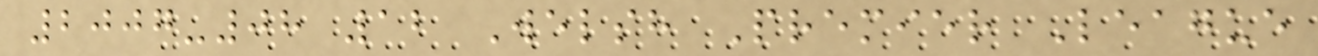2007-08 12 Welsh Premier League
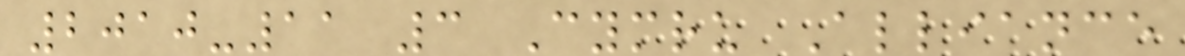2010-11 3 Cymru Alliance
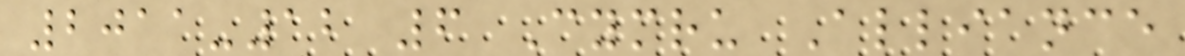2011-12 6 Cymru Alliance
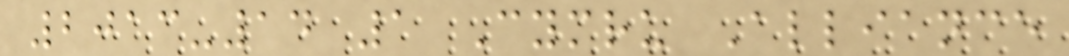2013-14 1 Cymru Alliance
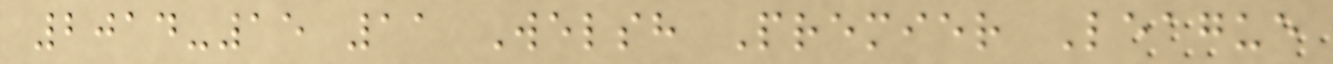2014-15 11 Welsh Premier League
